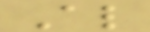Al
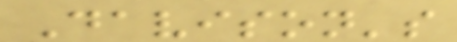Davison's
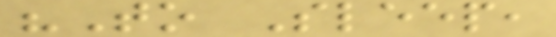"To Sleep,
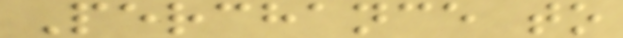Perchance to
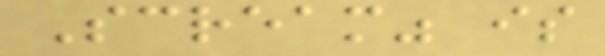Scream" is
